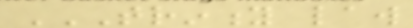TRINITY LAW
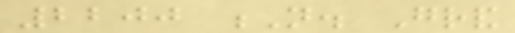2200 N. Grand
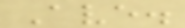Ave.
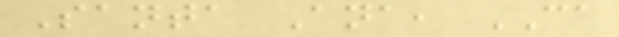Santa Ana, CA
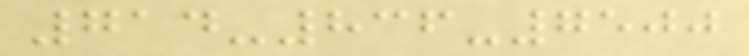714-836-7500
